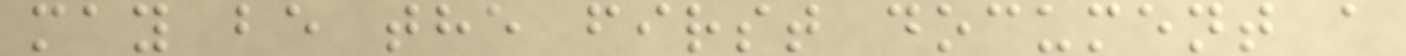may be the first document a
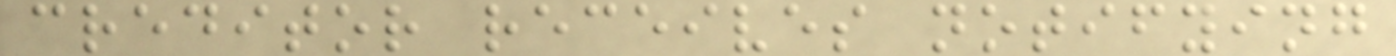creditor receives notifying
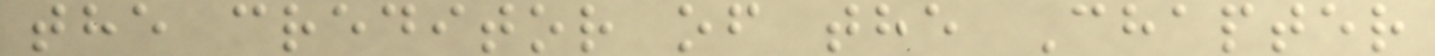the creditor of the Chapter
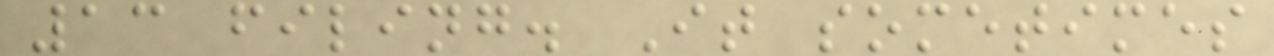13 filing. It sometimes
